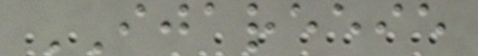IJAREEIE
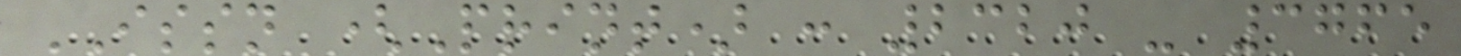ISSN (Print) : 2320 - 3765
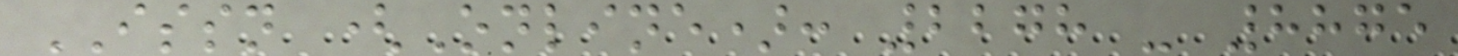ISSN (Online): 2278 - 8875
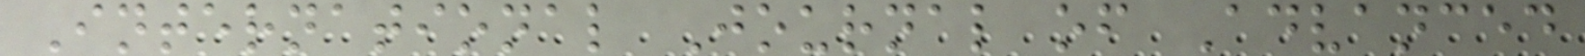International Journal of Advanced
